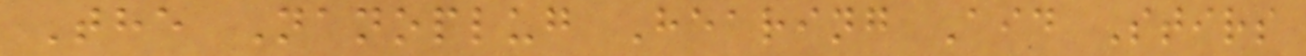The Nanoplug Hearing Aid Stirs
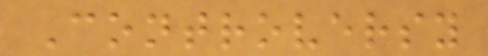Controversy
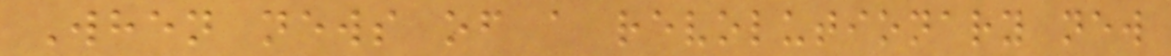When news of a revolutionary new
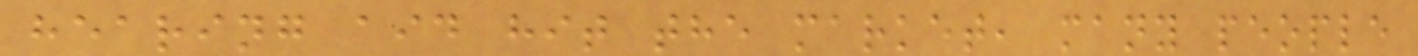hearing aid hit the market, many people
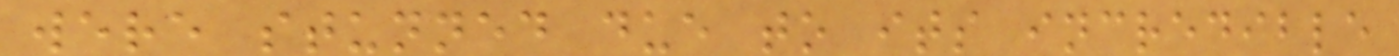were stunned due to its incredible
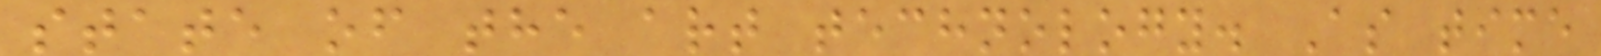state of the art technology. As time
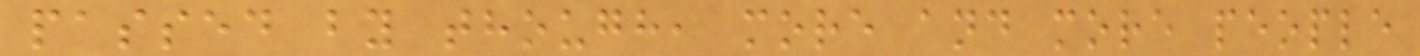passed by though, more and more people
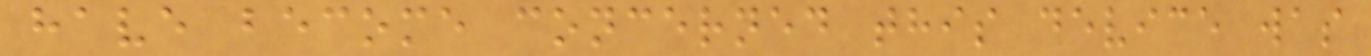have become concerned this device was
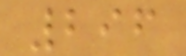296
